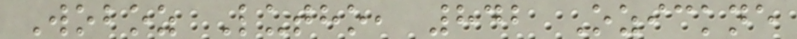Woboz Lutho, 842 Ozickne
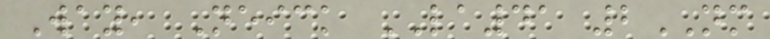Way, Neick LA41 2NM
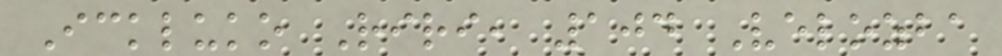Ickluko Riri, 104 Velozba
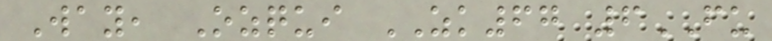Way, Ozqui ZK67 6FU
